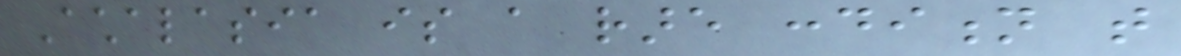Achalasia is a rare condition that
